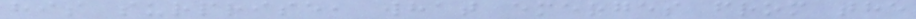his surprise, what emerges from the
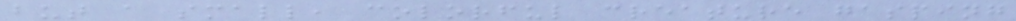but a small, colorful creature gasping
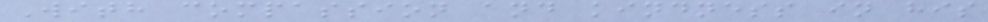With compassion and kindness in his
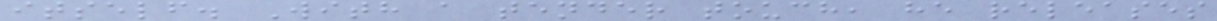itself. With a tender touch, he releases
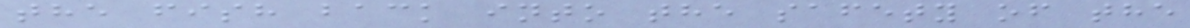the fish back into the safety of the
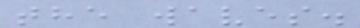the waves.
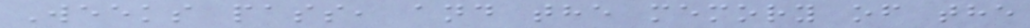Weeks pass, and the memory of the
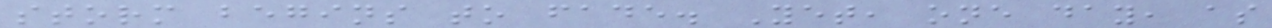storm begins to fade. Yet, one day, as
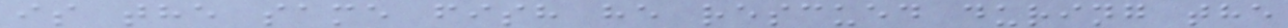is the same fish he rescued during the
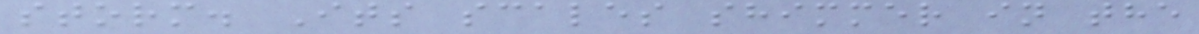storm. Its scales shimmer in the
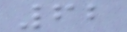62
